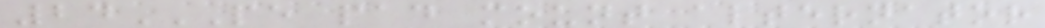24PE PAD MOUNT ALTERNATOR
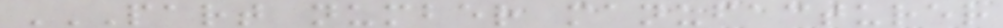PART NUMBER MANUFACTURER
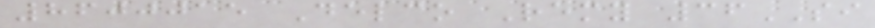8600015 Delco Remy 36SI
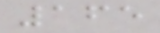165
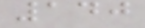140
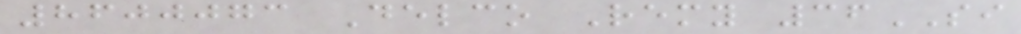8600073 Delco Remy 36SI
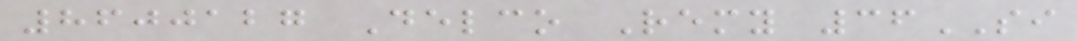8600127 Delco Remy 36SI
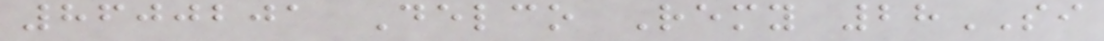8600201 Delco Remy 28SI
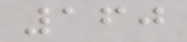160
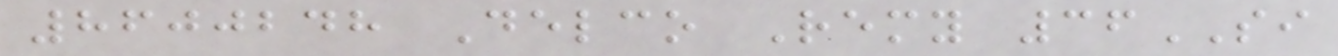8600248 Delco Remy 36SI
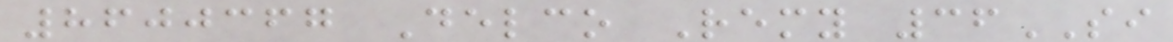8600367 Delco Remy 36SI
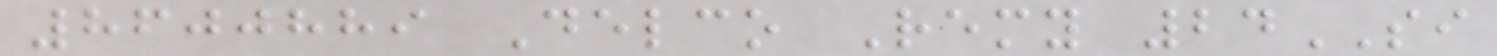8600889 Delco Remy 24SI
